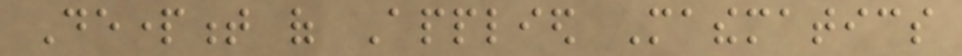Department of Applied Mathematics
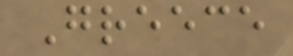Greece
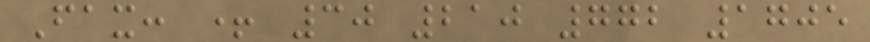Fax: + 30 210 772 1705
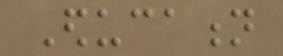Education
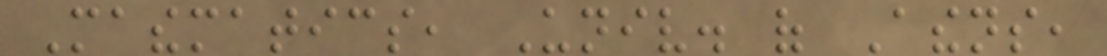Mathematics, Univ. of Athens,
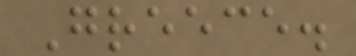Greece.
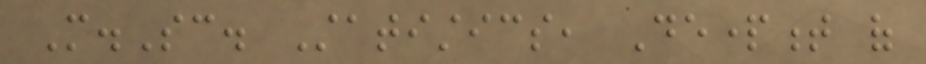M.Sc. Statistics, Department of
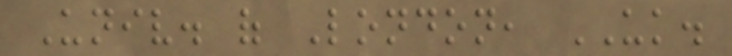Univ. of London, UK.
